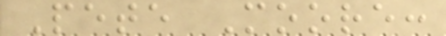Pete Moore:
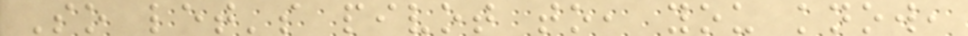So let's pivot to, you know,
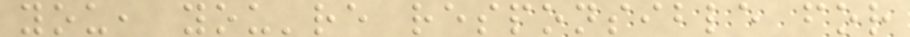you, you're responsible for
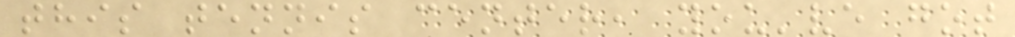this tennis center, you've got
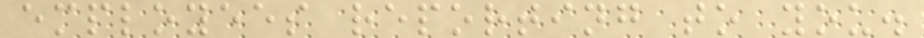employees reporting to you.
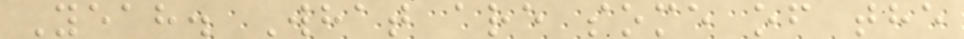Yeah. What are some of the
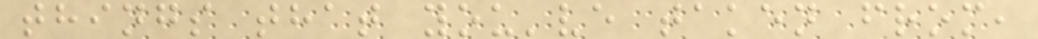things that you've taken from,
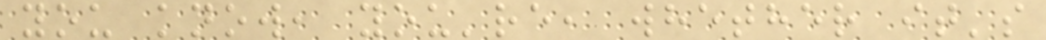you know, you're, whether it's
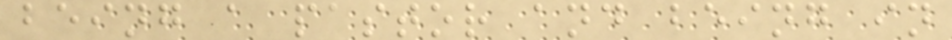being a pastor and being in
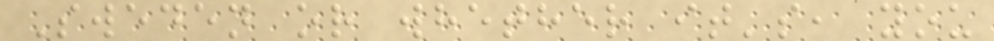Sweden or whether it's, you
